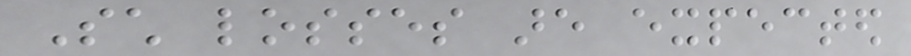Such losses are expected
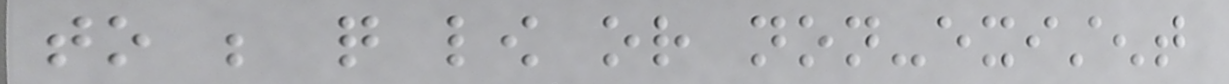to be quite low or non-existent
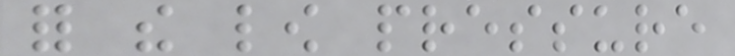for the low pressure
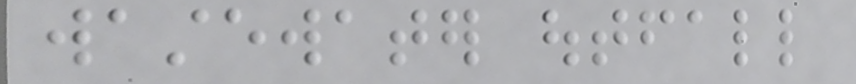wastewater outfall
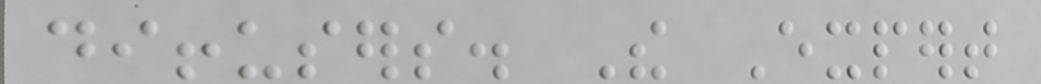diffusers. The Expert
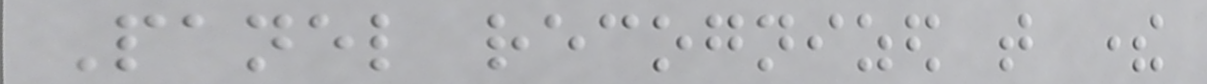Panel recognized that there
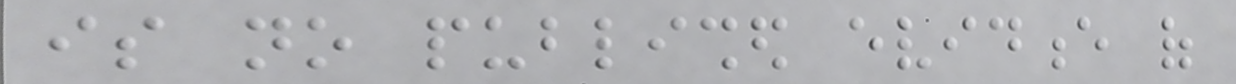is no published evidence of
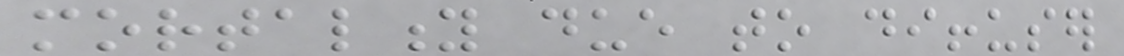mortality due to diffuser
